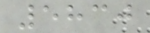5830
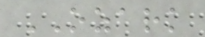OZARK
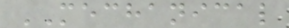MECHANICAL
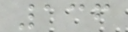136
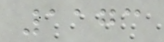1173
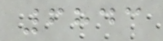6843
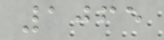1065
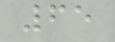65
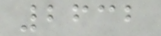2632
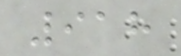918
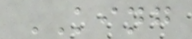KING
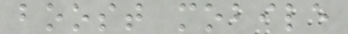boost mobile
